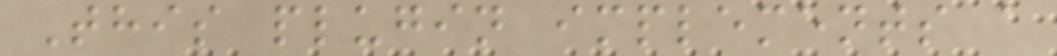This plugin implements a
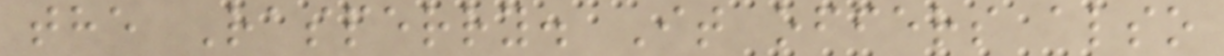the Rasperry. It offers also
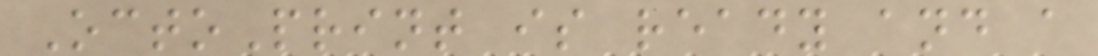OctoPrint is ready and a
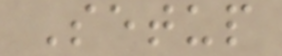Setup
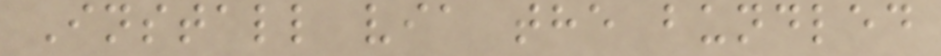Install via the bundled
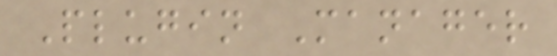Plugin Manager
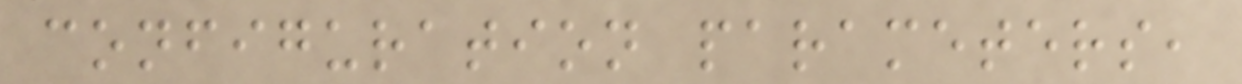configuration parameters,
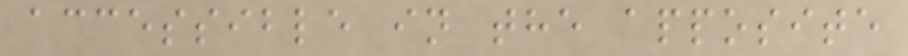accessible in the apposite
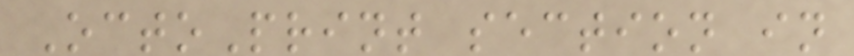OctoPrint section in
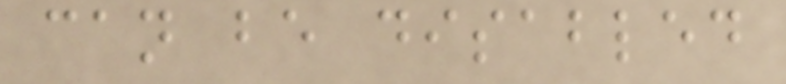can be disabled
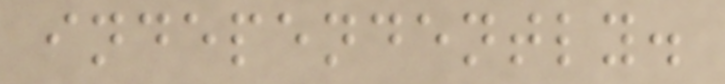independently.
